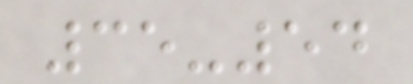35-54
